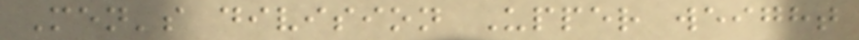Men's division Upper weight
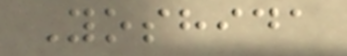Yoshida
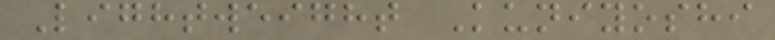Lightweight Kuniyoshi
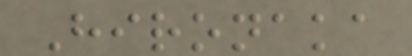Hironaka
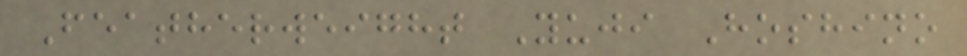Featherweight Yuji Hoshino
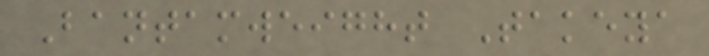Bantamweight Takeya
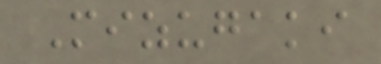Mizugaki
